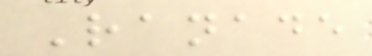Ranade
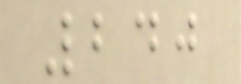240
